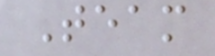Team
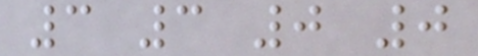3 3 0 0
